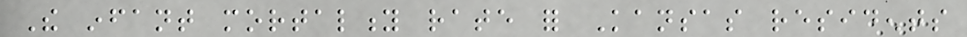The infant mortality rate for Kansas residents
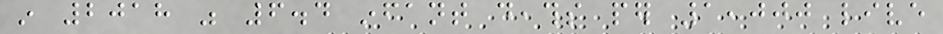in 2018 was 6.4 infant deaths per 1,000 live
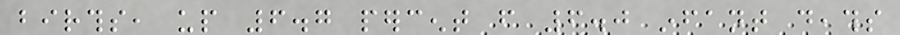births, up 6.7 percent from 6.0 infant deaths
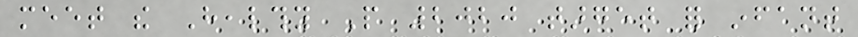meet the Healthy People 2020 target for infant
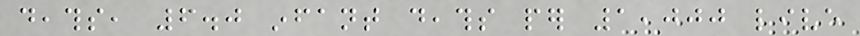deaths, 6.0 infant deaths per 1,000 live
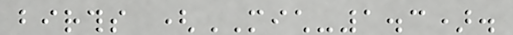births (MICH-1.3).
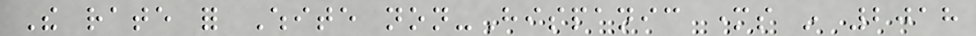The rate for White non-Hispanic mothers in 2018
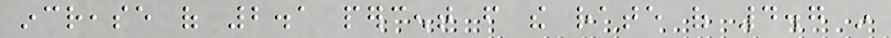increase of 2.1 percent from the rate of 4.7 in
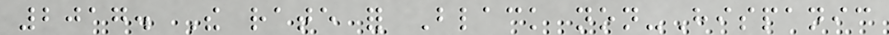2017. The rate for Black non-Hispanic
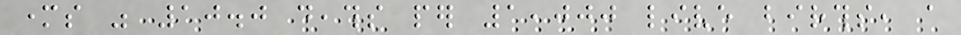mothers was 10.0 deaths per 1,000 live births, a
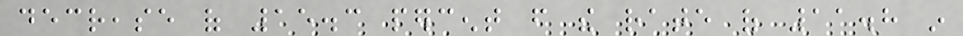decrease of 15.3 percent from the rate of 11.8 in
